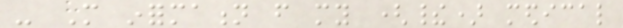- More information from my (their) medical
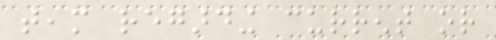team regarding current or
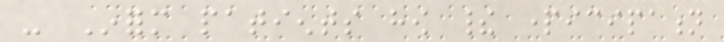- Inform patients how their participation
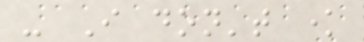- I don't know
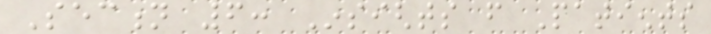Section 6: Insights from Patients
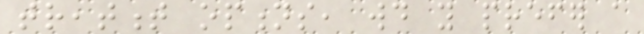treatment options, would you prefer a
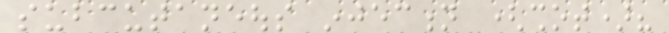subcutaneous injection (shot)?
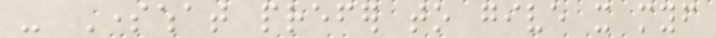- Somewhat prefer to give it myself
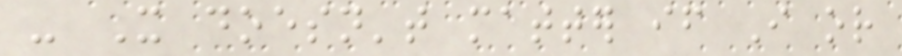- It doesn't matter if I or
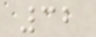32
